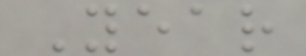Year
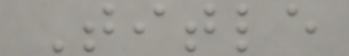Title
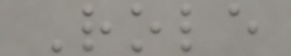Role
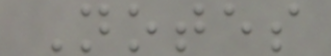Notes
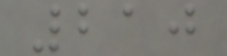210
